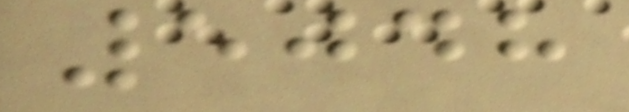5048
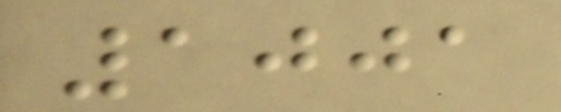1001
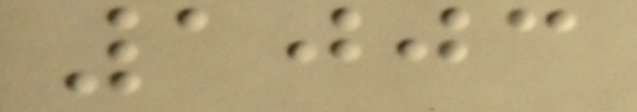1003
